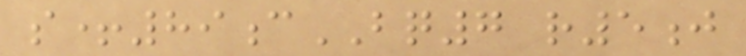s+89cBQ7 r5j
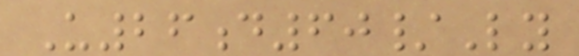U26d60/Ly
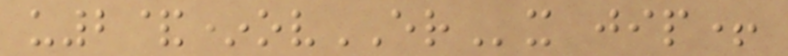u2&*ovERx jip+
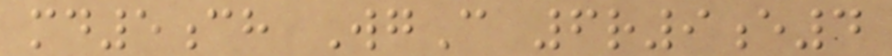md5ch WgC 6r9e4
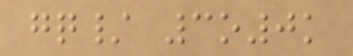gq/ 3o0k
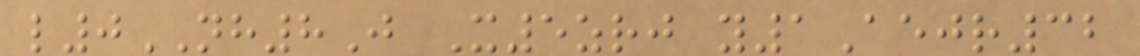l0NH8J X5zrj y1Aejr32
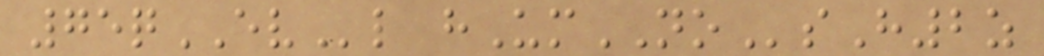75qEVl hUmNOsH2z
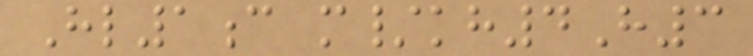Hl1c m/kh4H3
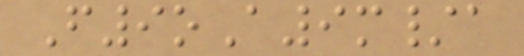F9oA9m/a
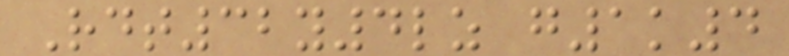Rdt32y4lz g1k4
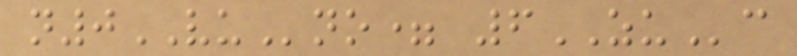n0VUno= 6ZUc
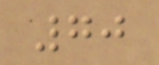70
